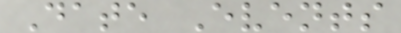Date Events
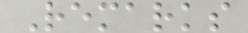Remarks
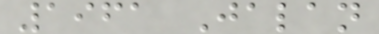1961 Jalan
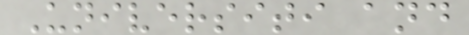Universiti and
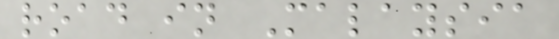road in Malaysia
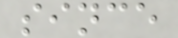since
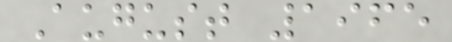August 1965
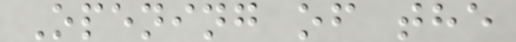Opening of the
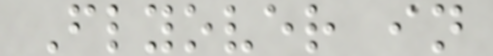Flyover in
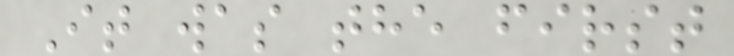It was the first
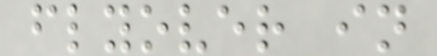flyover in
